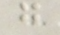g
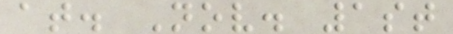at. Nov. 1st
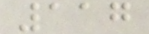117
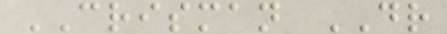CRISMAN DR
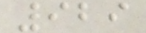929
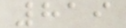819
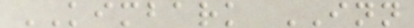KIMBARK INN
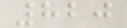820
